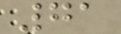71
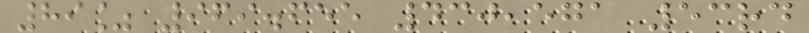89% 969.655 430,571 53rd
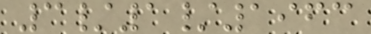3/1/1963
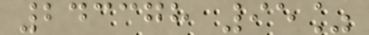243378 95%
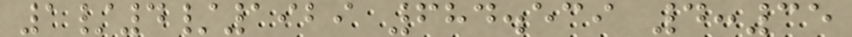1/4/1929 684.539 4:35
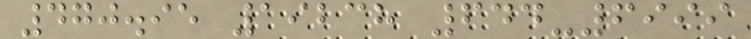470.95 19238 644-6999
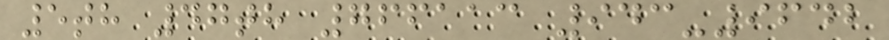5th 47th 766113 943-9642
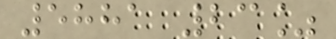5881 23%
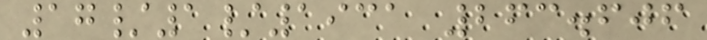17/1/1931 263.606
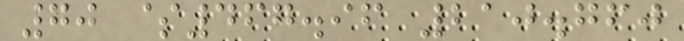70 $467.96 210.760
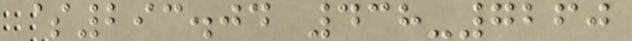$293.04 438-7260
